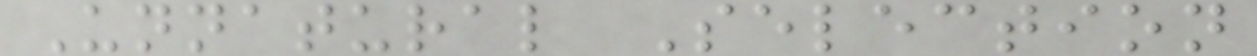Unnatural Selection
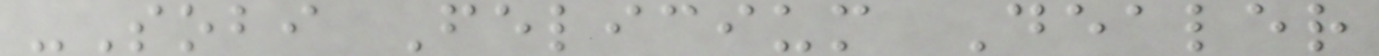-Sobi Felicium Dealer
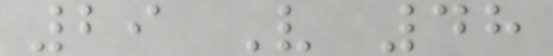29 V 48
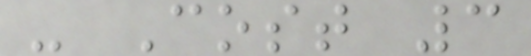- Cost 3
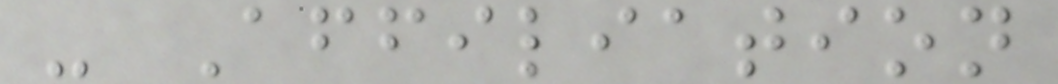- Affiliation
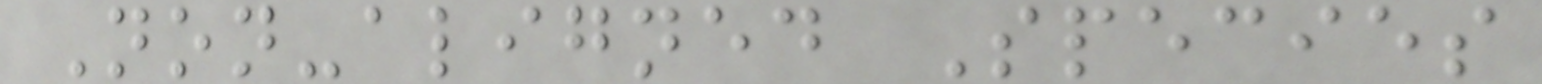Non-aligned Species
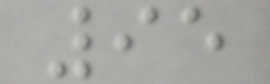95
